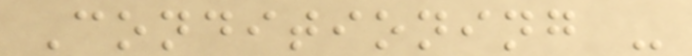Conditioning -
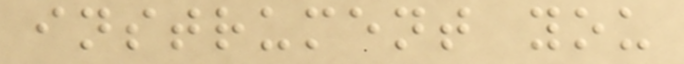instrument you
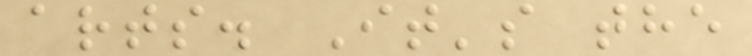arts. It's the
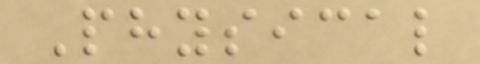Physical
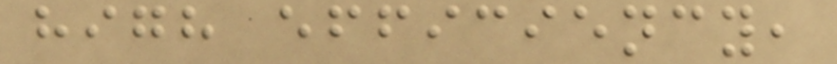high efficiency,
